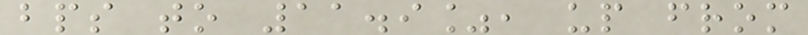bps to 11.9%, up from
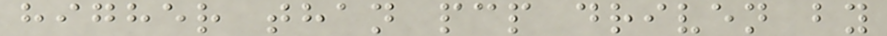higher than pcp driven by
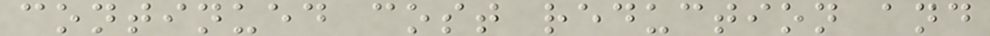continued cost reduction and
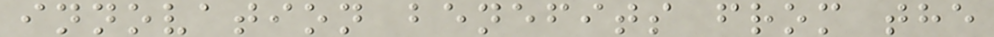innovation benefits from the
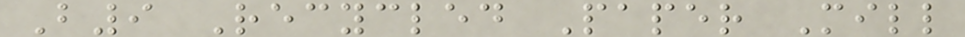B9 Recycled Paper Mill
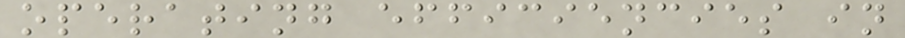operating efficiencies in
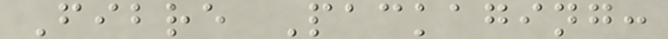Fibre Packaging:
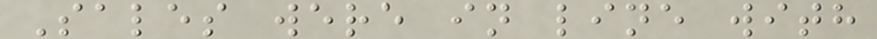Sales were in line with
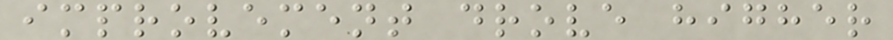improvement drove higher
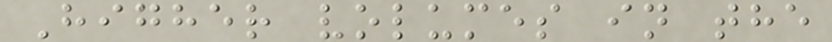Higher volumes in the
